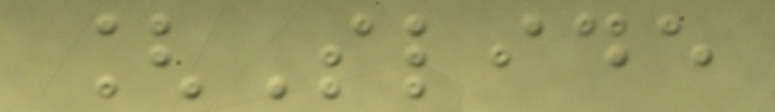[Slide
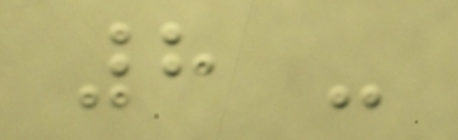8 -
